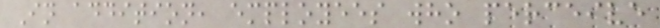In addition, employees who perceive
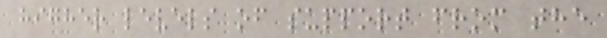higher levels of support from the
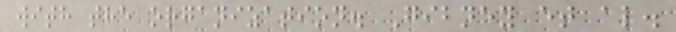with the organization. Gibney et al.
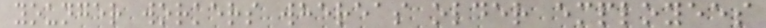younger workers whereas older employees
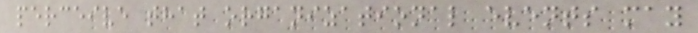perceive that organizational events may
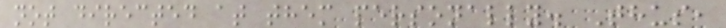not directed at them personally. Thus,
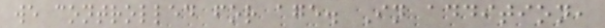we controlled for age. In addition,
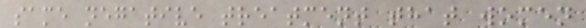same negative treatment that women
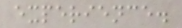experience.
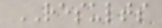RESULTS
